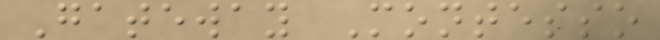Gateway Montesso
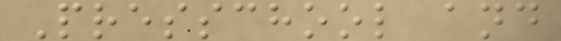Presschool and
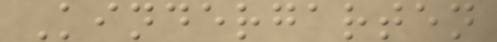Kindergarten
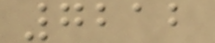7212
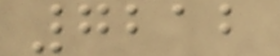7212
